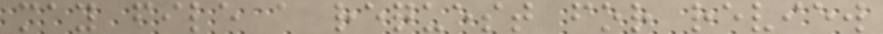may file a request for review
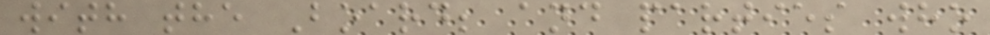with the Board; and parties who
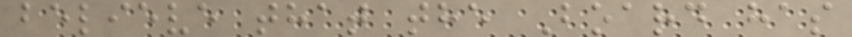believe that the Board has
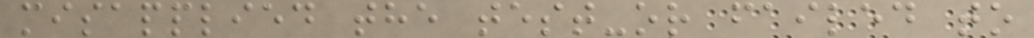misapplied the test-or failed to
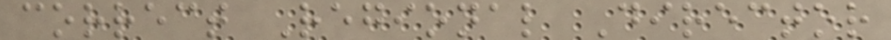correct Regional Director
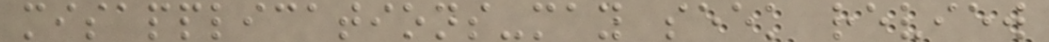misapplications-may seek review
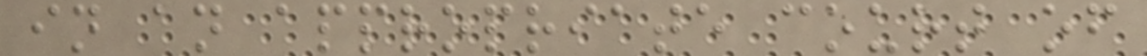in an appropriate court of
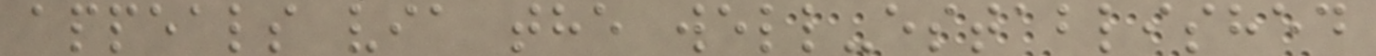appeals via the well-established
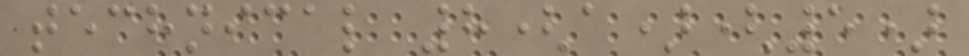technical 8(a)(5)
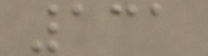131
